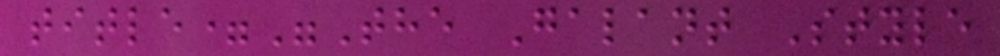title="The Galant Style
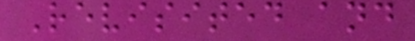Revisited and
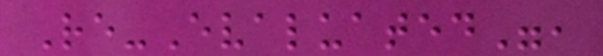Re-Evaluated",
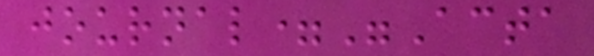journal="Acta
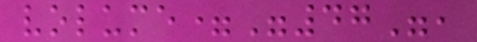volume="47",
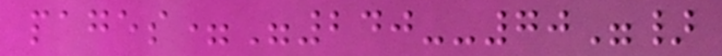pages="240--70"}
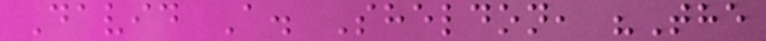David A. Sheldon, "The
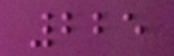225
